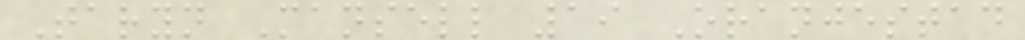Taryn Mansell 19 Oranjestad
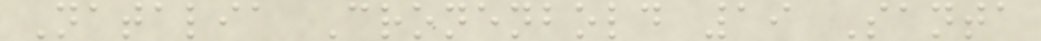Natalia Cronenbold 19 Santa
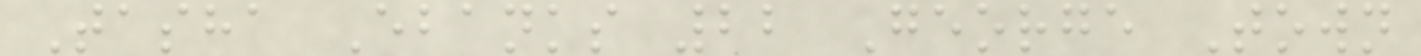Tasha Ebanks 22 George Town
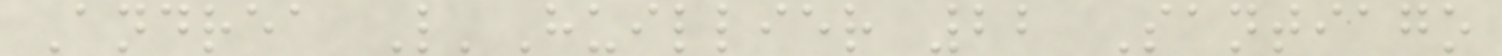Andrea L'Huillier 22 Santiago
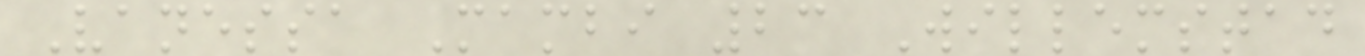Vanessa Mambi 23 Willemstad
